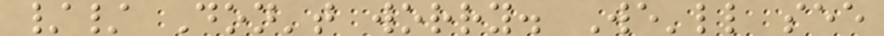// Don't worry. We'll see
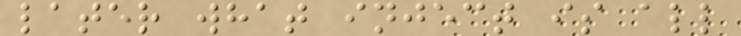later what inject is all
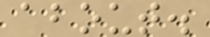about.
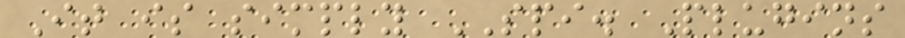It is simply SPI. Plugins
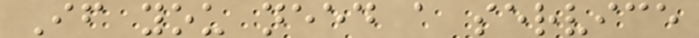If you need a service
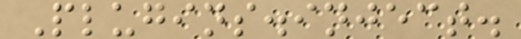Plugins.inject.
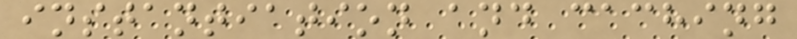instantiation and caching
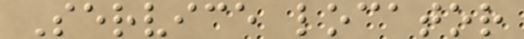Service locator
